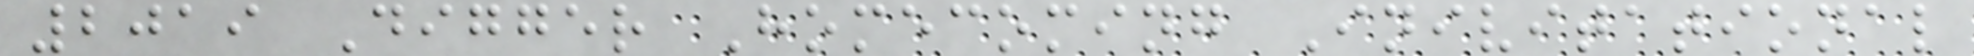2019 Digger Homecoming Inivitational
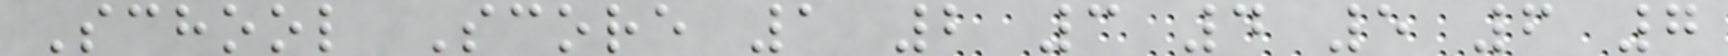School Score 1 2 3 4 5 6 7
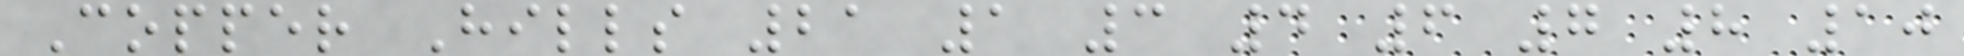Copper Hills 21 1 3 4 6 7 8 10
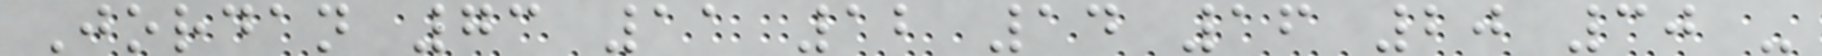Jordan 73 11 12 14 16 20 30 -
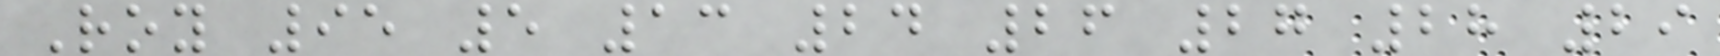Roy 95 5 13 24 26 27 28 29
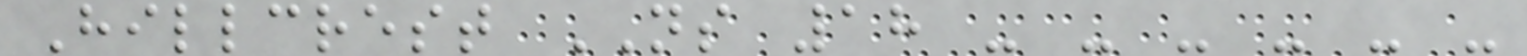Hillcrest NS 18 - - - - - -
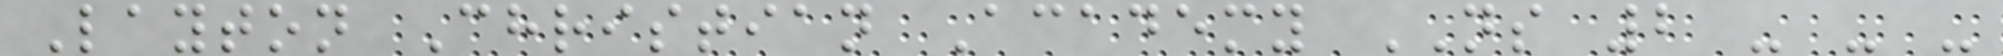Layton Christian Academy NS 2 - - -
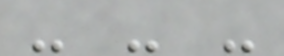- - -
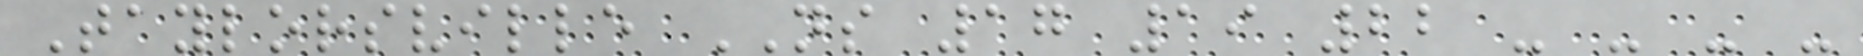Taylorsville NS 17 19 22 - - - -
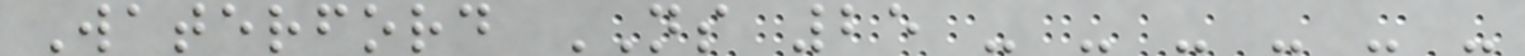Waterford NS 25 - - - - - -
